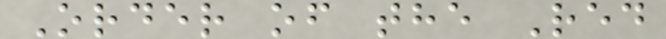Order of the Red
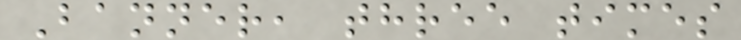Banner, three times
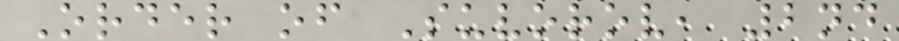Order of Suvorov, 2nd
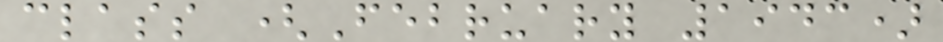class (February 1943)
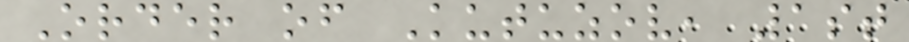Order of Kutuzov, 1st
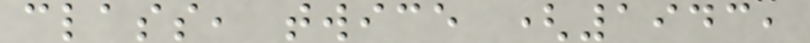class, twice (1943,
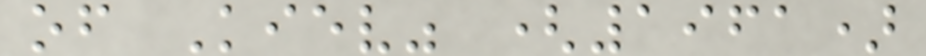of Kiev" (1961)
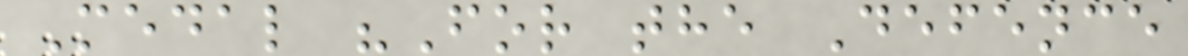Medal "For the Defence
